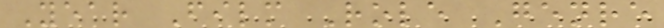Year Film Role Genre
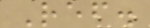Ref.
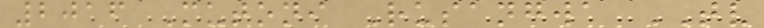2016 Mutoni Rusangwa TV
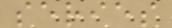series
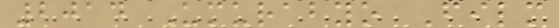2014 Umurabyo Film
